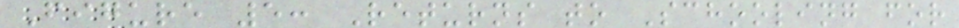Figure 5: Returns to Schooling for
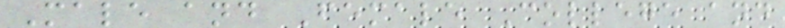Male and Female College and
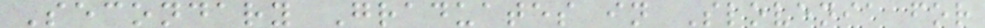Secondary Graduates in Slovenia for
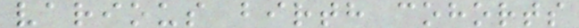various birth cohorts
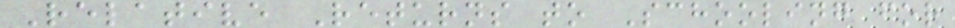Relative Returns to Schooling for
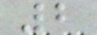2
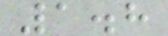1.8
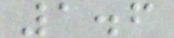1.6
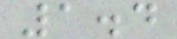1.4
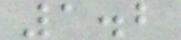1.2
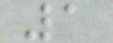1
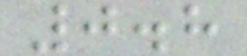0.8
